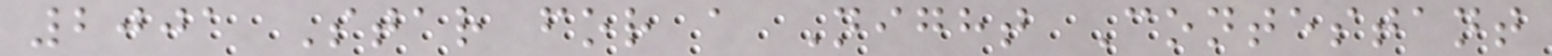2001 Star for a Night Contestant
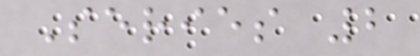Series 2
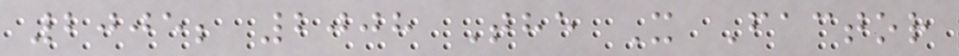2005; 2008 The X Factor
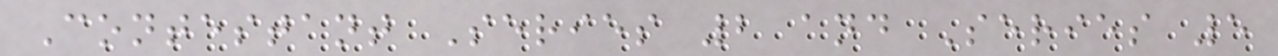Contestant Series 2 and Series 5
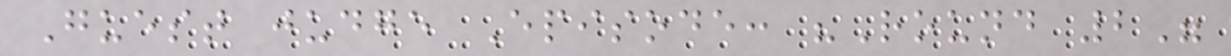Guest judge Episode: "Round 2"
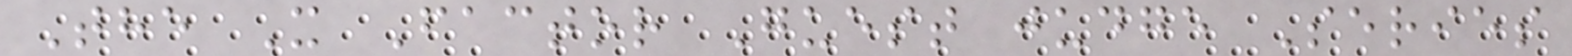The X Factor Guest judge Series
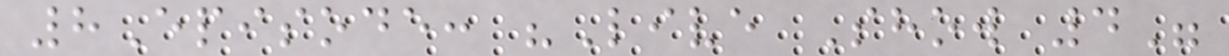8Episode: "Live Show 4"
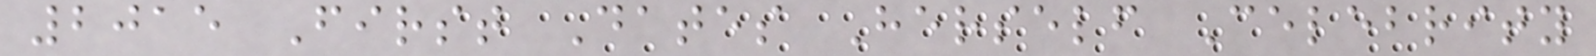2015 First Dates Herself Celebrity
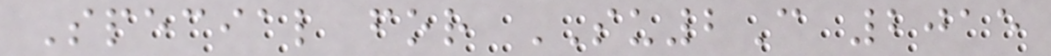Special for SU2C 2015
